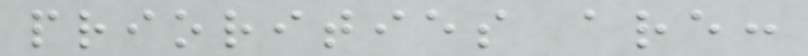priorities are:
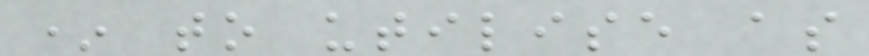* to utilise as
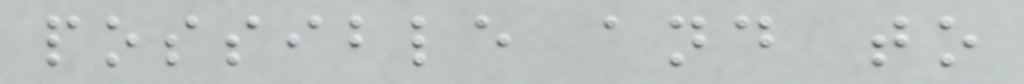possible and to
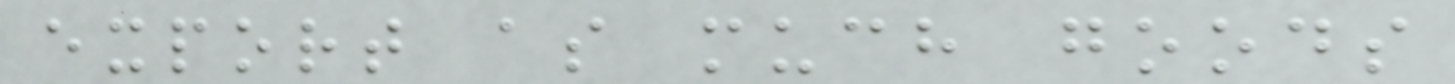export as much goods
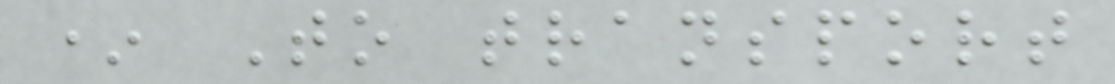* To transport
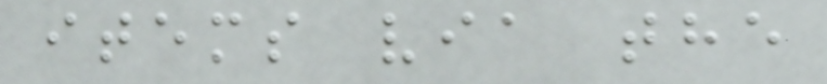items via the
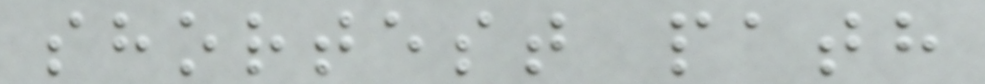shortest path
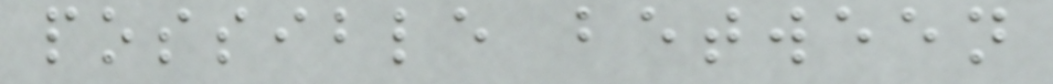possible between
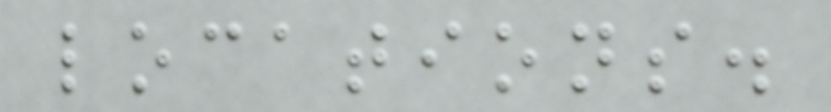locations.
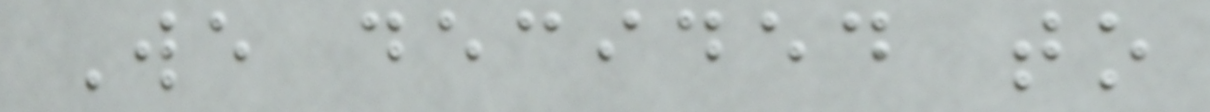We decided to
